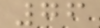76
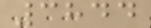3844
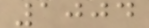1004
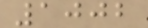1002
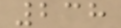238
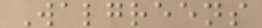Walgreens
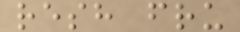resh fru
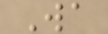Wa
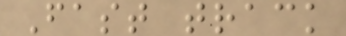Fast track
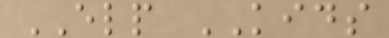ELP KIDS
